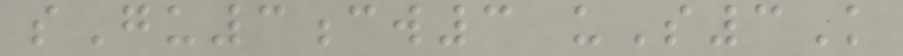sGu3cw3 uS3K
